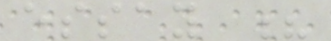essay ?
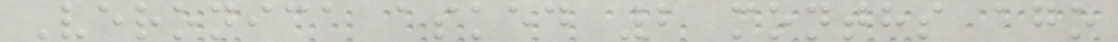Veronica asked 2 months ago
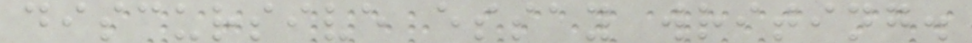discursive essay writing.
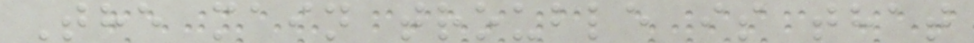The main trouble is that
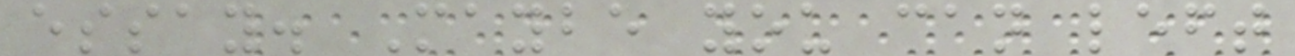essay. Maybe you can left
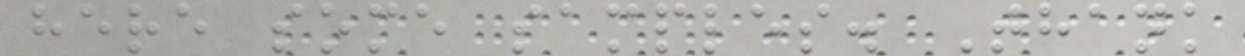here some samples. Thank
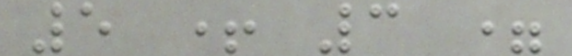5 + 3 =
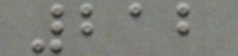212
